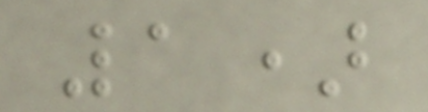1)
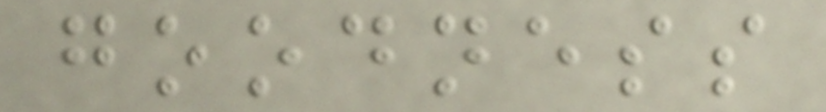goodness
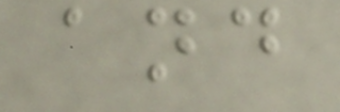and
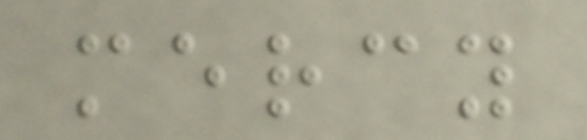mercy
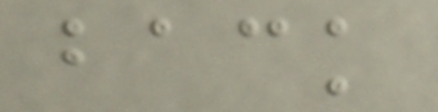back
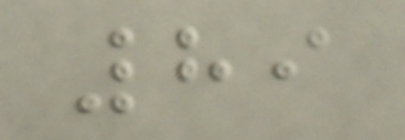89
